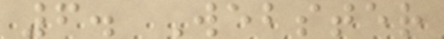6. Webster
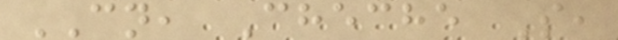CN, Cheche S,
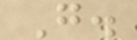G.
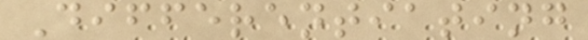Differentiating
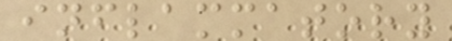inflammatory
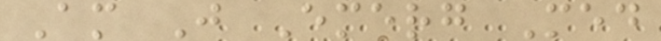Am J Emerg Med
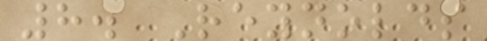8. Reynolds
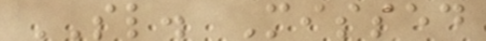SL. Missed
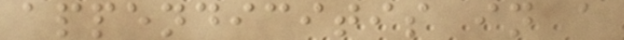appendicitis in a
